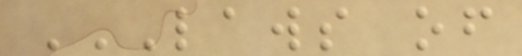LAWS OF
